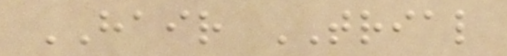HAIR TRIAL
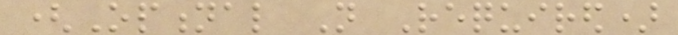(Optional Not Required)
